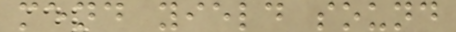mend yield sound
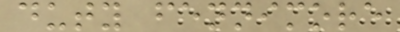duty fennimore
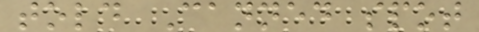told Canned spot
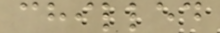chilled
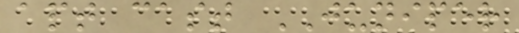apt cast JUNIPER
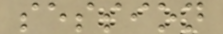session
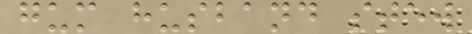gum husband stew
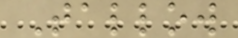Tallow
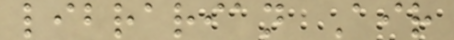librarian Air
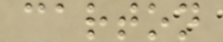carton
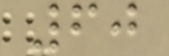60
